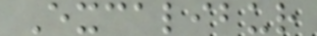Excalibur
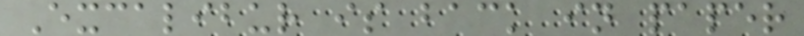Excalibur is back in paper
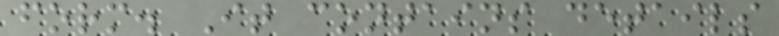form. It contains details
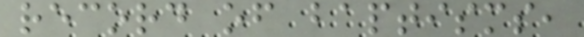record of baptisms,
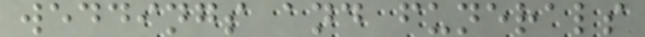weddings and funerals
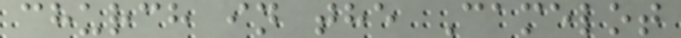church in the Camelot
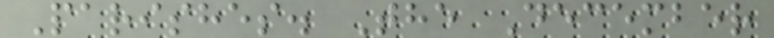Parishes. The December
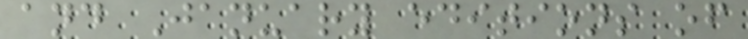and January editions of
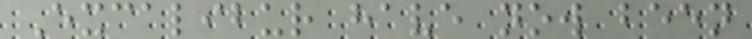Excalibur have now been
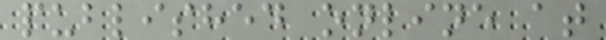published online at
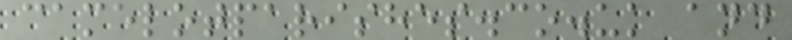camelotparishes.co.uk and
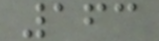163
